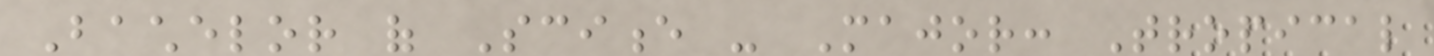Bachelor of Science - Major: Tropical
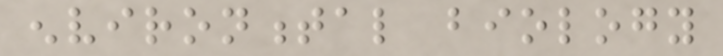environmental biology
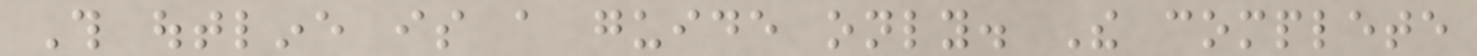This outline is a guide only. The complete
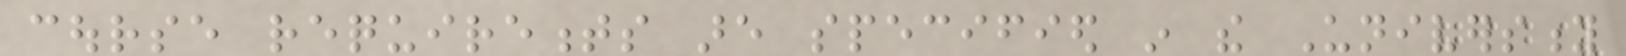course requirements are specified in the University
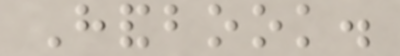Handbook.
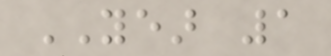YEAR 1
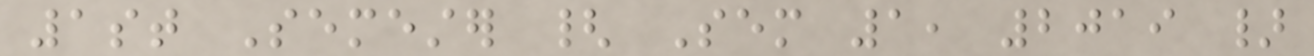1st Semester { Sem 1, 2019 }
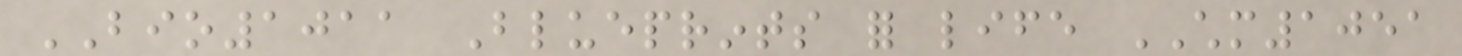BIO1011 Blueprints for life CHM1051
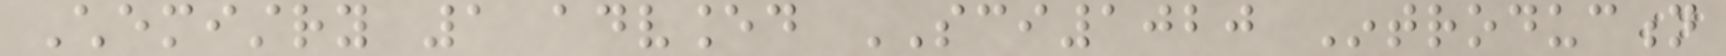Chemistry 1 advanced SCI1020 Introduction
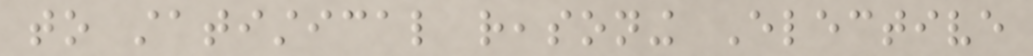to statistical reasoning Elective
